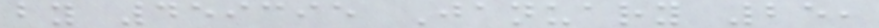by 459395 January 25,
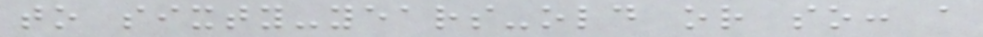to sixty-years-old or so: a
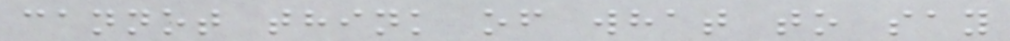cannot think of what to say
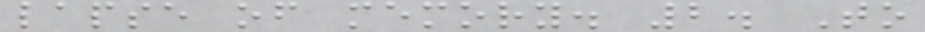lapse of memory. 2. To
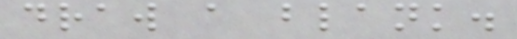draw a blank.
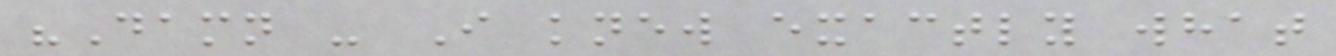"Damn - I knew exactly what
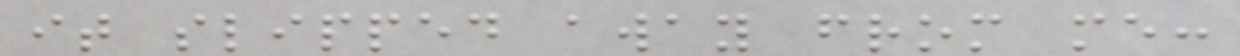it slipped away from me:
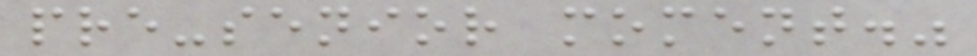pre-senior moment."
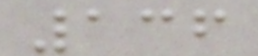136
